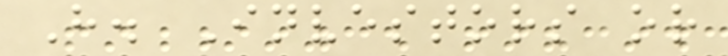H. Investors or
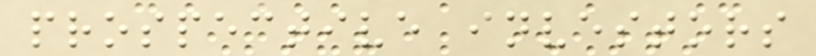prospective investors
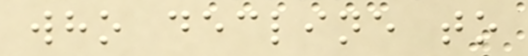who decline to
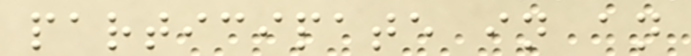participate in an
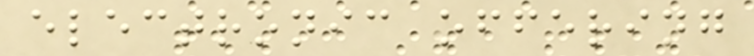electronic offering
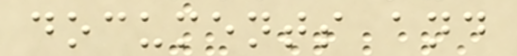documents and
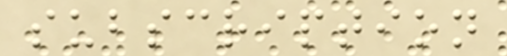subscription
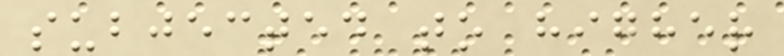subjected to higher
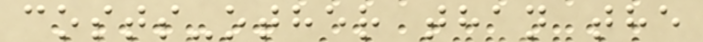costs-other than the
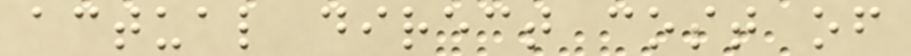actual direct cost of
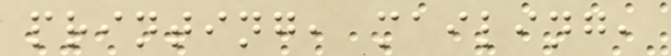printing, mailing,
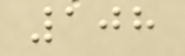108
